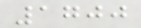1700
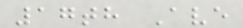17th Ave
